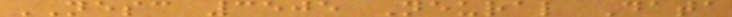NESC 3505 Neural Data
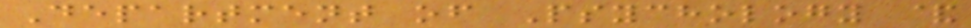Department of Psychology &
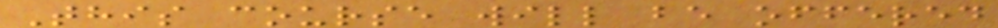This course will be offered
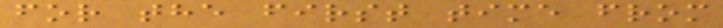for the first time from
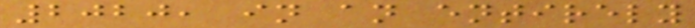2020, in an entirely
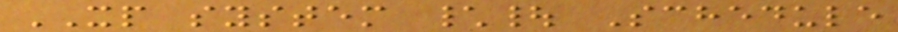XP system \| Schedule
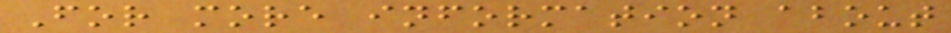For more information about
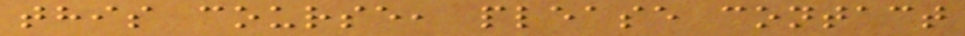this course, please contact
